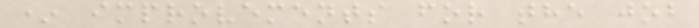* improvements for the job
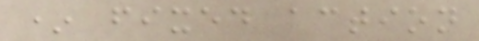* fixed action
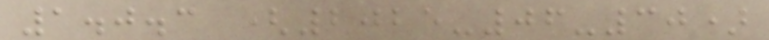1.0.3 (2025-06-30)
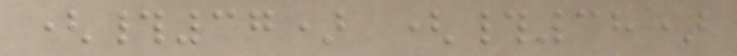(#37) (#38)
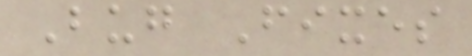Bug Fixes
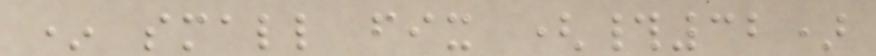* small fix (#32)
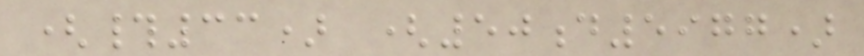(#33) (50d5977)
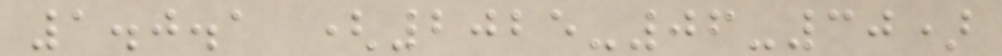1.0.1 (2025-06-30)
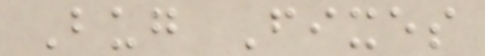Bug Fixes
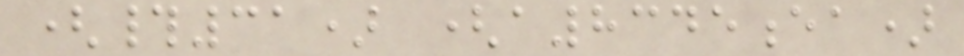(#31) (a8345ea)
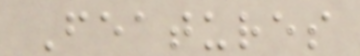Features
